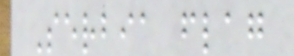Serbia flag
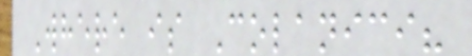Where is Colanici?
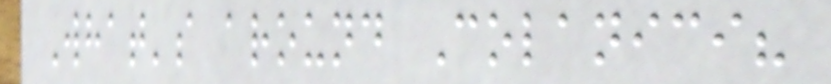What's around Colanici?
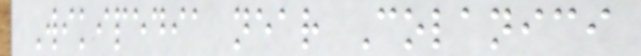Wikipedia near Colanici
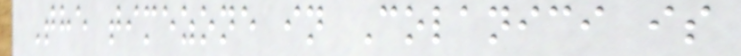The timezone in Colanici is
